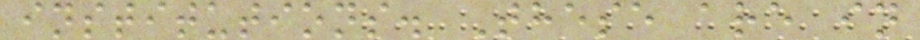institutions. These are in
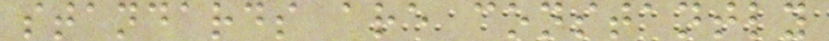standards are constantly
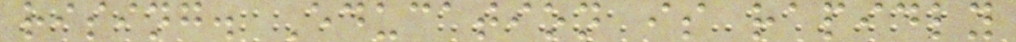rising. Education is rapidly
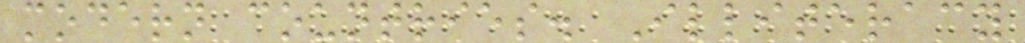modern countries. Illiteracy
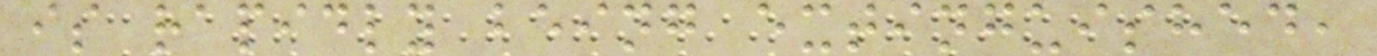is rapidly being extinguished,
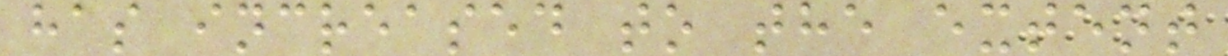has increased to the extent
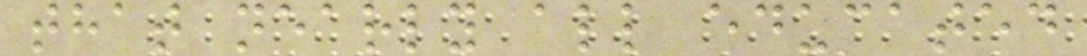that nearly all educated
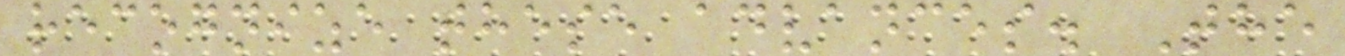recognize these advances. The
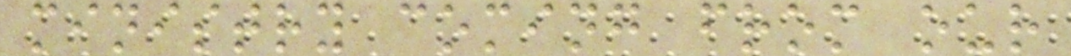ministry coming from our
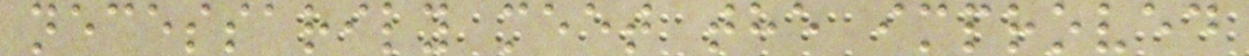necessarily meet the improved
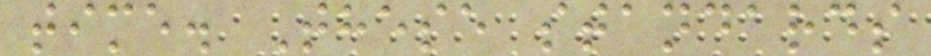time. These standards
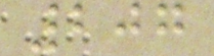207
